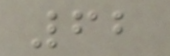62
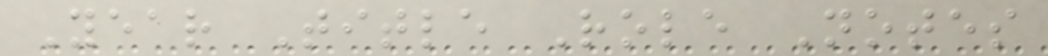Year Title Role Notes
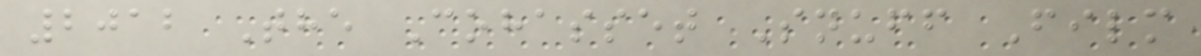2012 The Cohasset Snuff Film
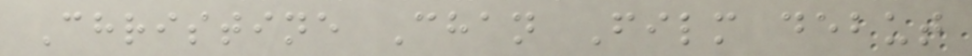Christine Chan Film debut
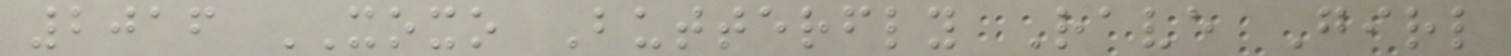2016 XOXO Butterfly Rave Girl
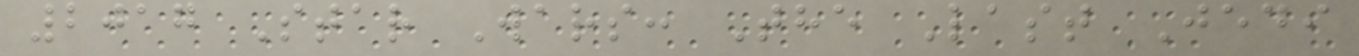2017 Star Wars: The Last Jedi
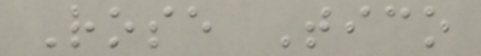Rose Tico
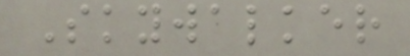Skywalker
